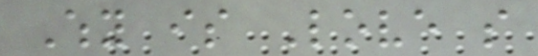Why is Love so
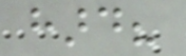hard?
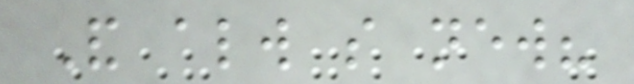And always so new?
